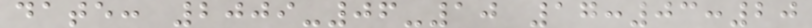date: 2009-06-10 17:03:20
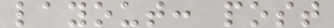layout: post
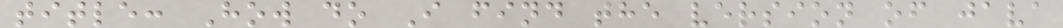title: How do I find the version of java
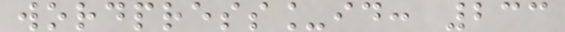wordpress_id: 233
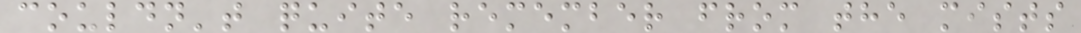couldn't quite remember from the mists
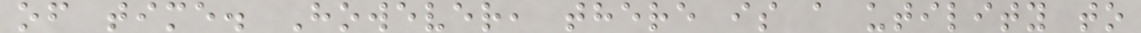of time. However, there is a utility to
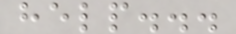help...
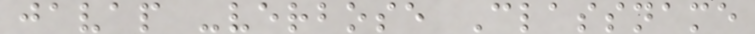javap -verbose Classname
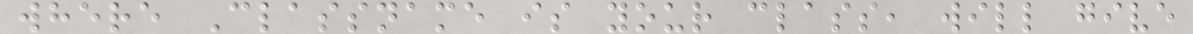where Classname is your class, will give
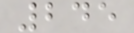245
